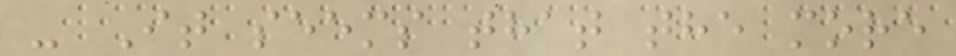- It seems that the more
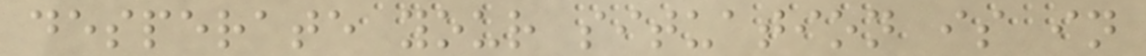desperate your situation is in
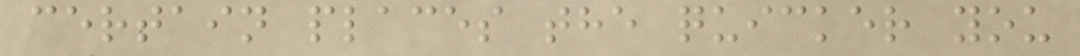certain places the quicker you
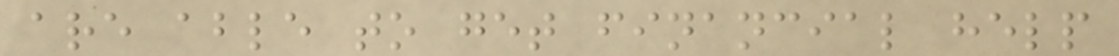are able to get financial help
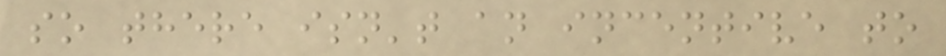so there isn't an incentive to
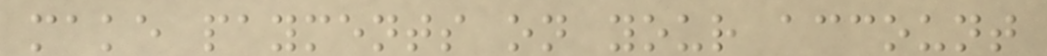make payments on your account
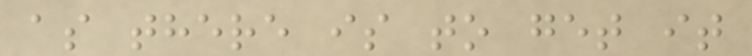as there is to get it
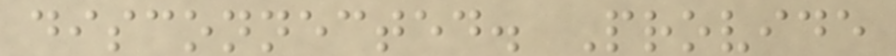disconnected. Provide
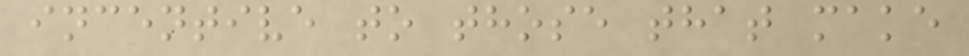incentive to those that make
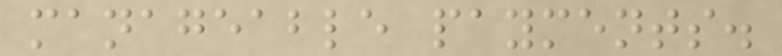manageable payments.
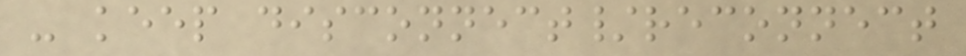- keep disconnect/reconnect
